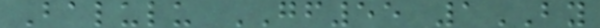Balulu GF55 1BY
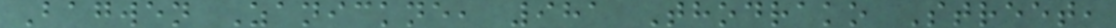Bagwen Zanickne, 981 Thodrako Street,
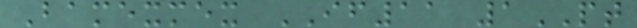Bamexmex IF11 1PT
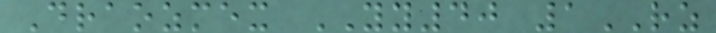Draozmex YY40 1RZ
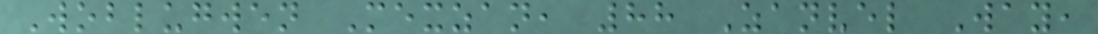Woblugwen Mexzan, 88 Zanvel Way,
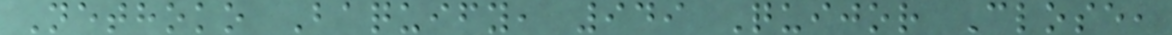Nethoko Baquify, 949 Quijor Close,
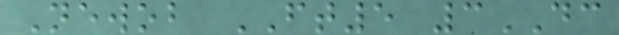Newob FT5 3DC
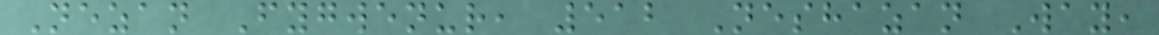Nezan Fygwenur, 512 Neshazan Way,
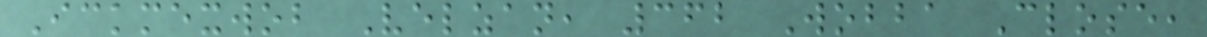Ickmexwob Velzan, 362 Wobba Close,
